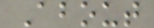About
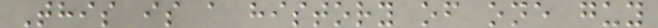This is a history of one guy
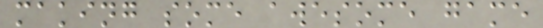making some awesome game
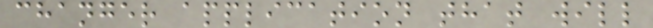changer application that will
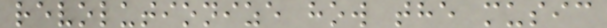revolutionize how the music
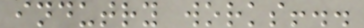indutry works!..
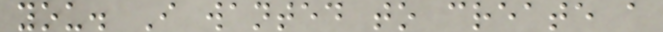you. I wanted to create a
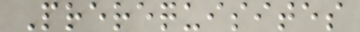Prerequisites
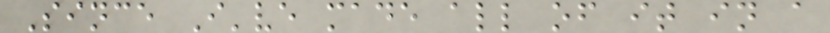Since I've made all of it in a
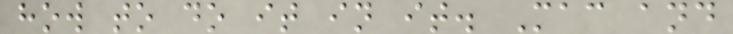how to do it in it. Mac and
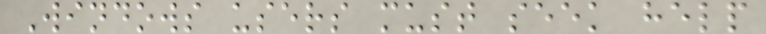Windows users must seek help
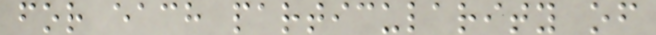for each particularity of
